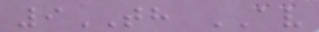9TH AV
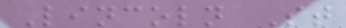Lincoln St
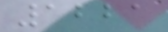1221
